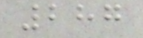287
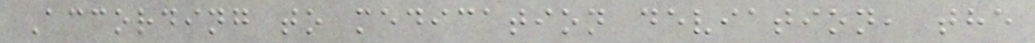According to medication deviation, the
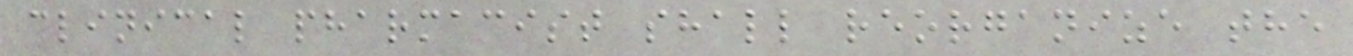clinical pharmacist shall reorganize the
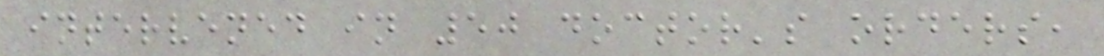intervened in 50 doctor's orders,
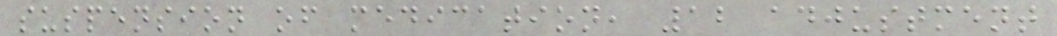suspension of medication, 12 adjustment
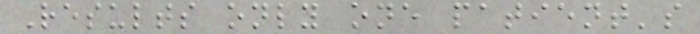Results only one patient's
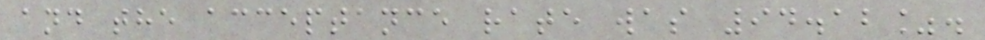and the acceptance rate was 94.12%.
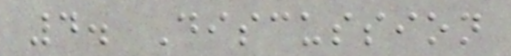4. Discussion
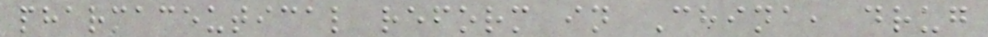pharmaceutical reform in China, drug
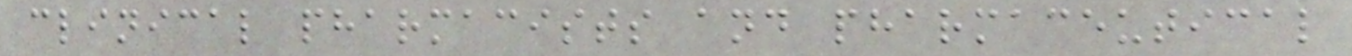clinical pharmacists and pharmaceutical
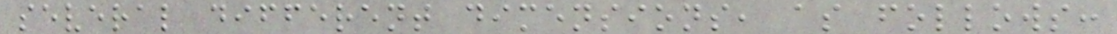several different dimensions, as follows:
